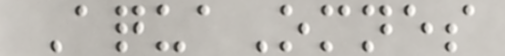AquaOmnes
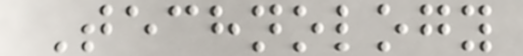Technology
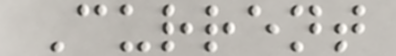Current
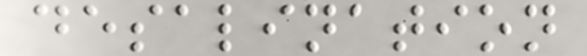desalination
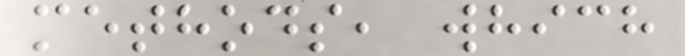methods, which
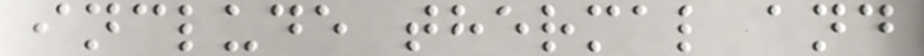include thermal and
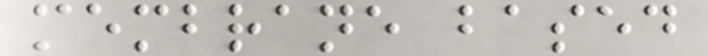membrane based
